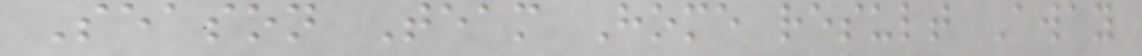Season Team Home result Away
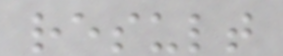result
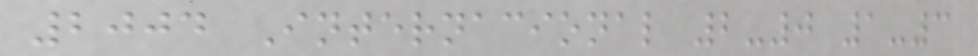2004 Internacional 2-0 1-3
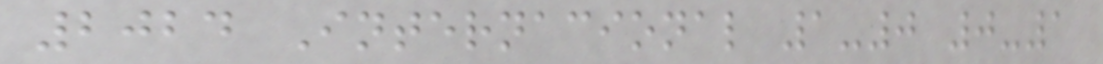2024 Internacional 1-0 0-1
